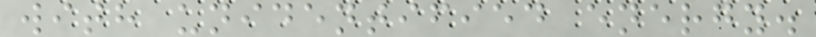with unidentified energy.
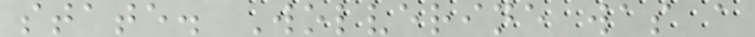state. Wolverine was a
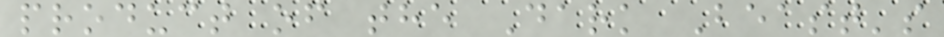product of the Dark Beast's
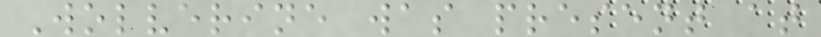Wolverine was present at
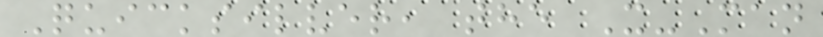Quicksilver, the X-Man
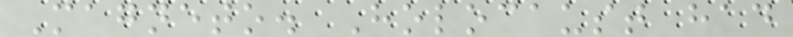Magneto. Holocaust had
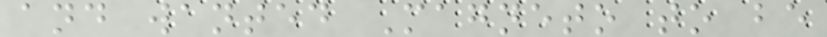and wanted Magneto to be
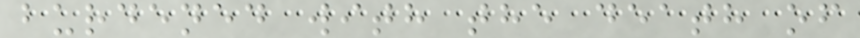burdened with the death of
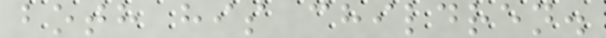both his children.
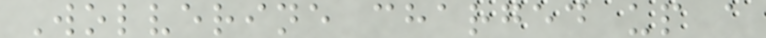Wolverine charged up a
